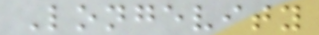Longevity
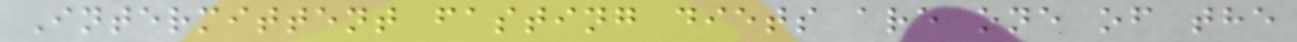Intermittent fasting diets are one of the
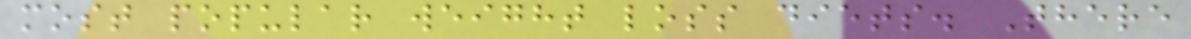most popular weight loss diets. There
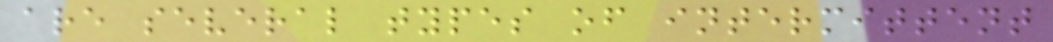are several types of intermittent
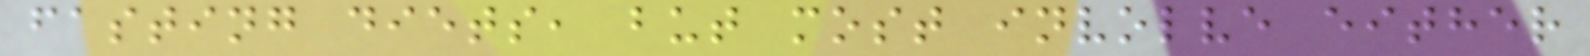fasting diets, but most involve either
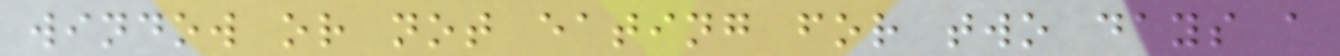window or not eating for two days a
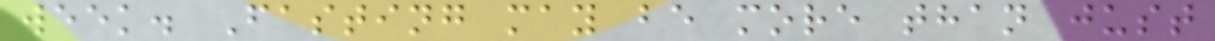week. Fasting may be more than just
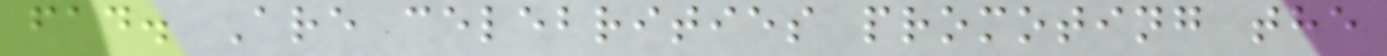fad. Are celebrities promoting the
